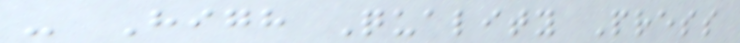- High Quality Press
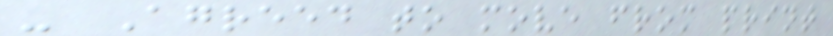- Agreed to move from print
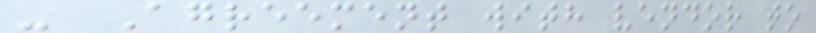- Agreement with vendor to
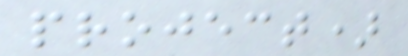project)
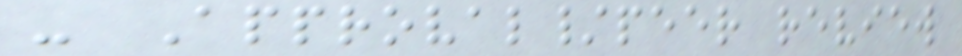- Approval/peer review
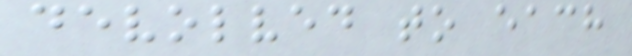devolved to each
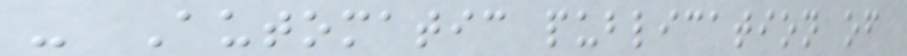- Automatic publication of
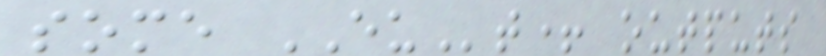some EUt+ outputs
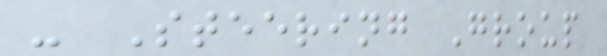- Steering Group
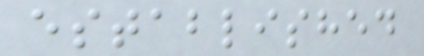established
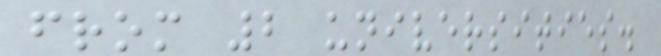from 2 universities.
